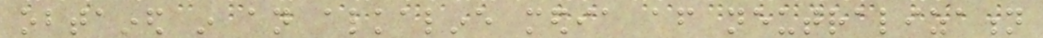obtained in an alkaline media after neutralization
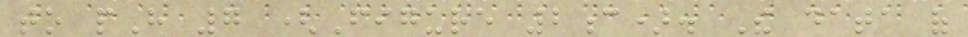to pH 7 (Figure 2c). The data of
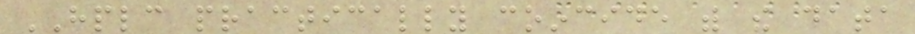HPLC practically coincide with the data
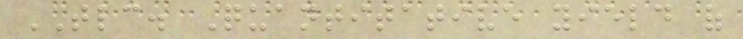TLC. Quantitative yield of
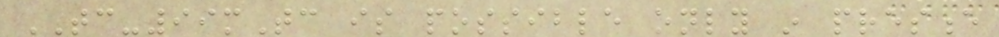TC-99mTc is possible only in presence
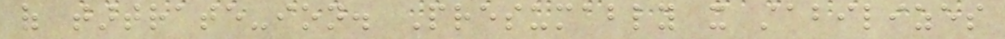of tartrate-ion. Presumably it stabilizes
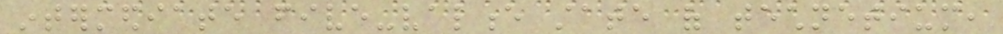intermediate five-valence state of technetium,
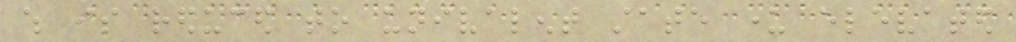which is reduced to univalent state under elevated
